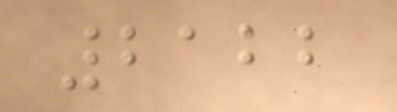2122
